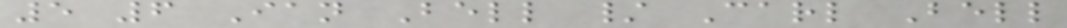5 6 Ian Bell / Carl Bell
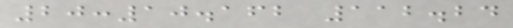20:10.162 112.24
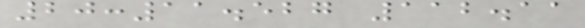20:11.527 112.11
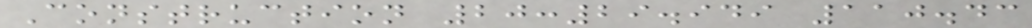Construction 20:29.949 110.43
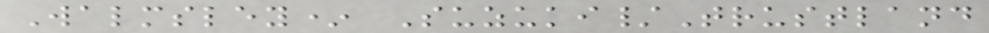Walmsley* Suzuki/Trustland
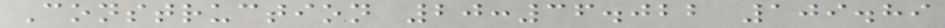Construction 20:36.022 109.89
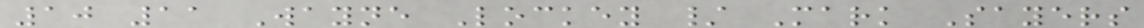10 11 Wayne Lockey / Mark Sayers
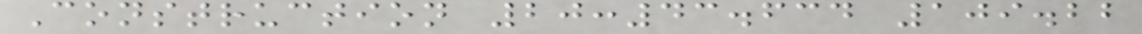Construction 20:43.634 109.22
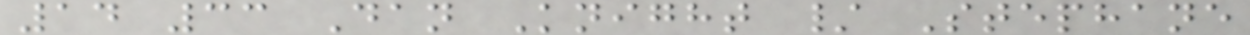14 33 Dan Knight / Stephane
